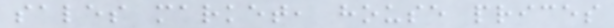sales market, house prices
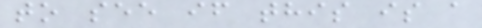to see if this is a
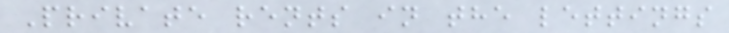Private rents in the lettings
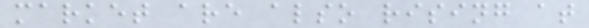market are also rising at
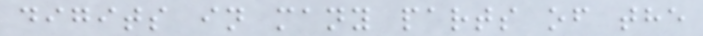digits in many parts of the
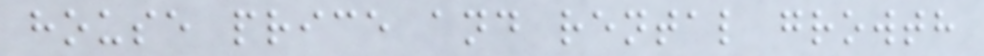house price and rental growth
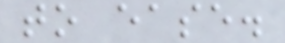to ease.
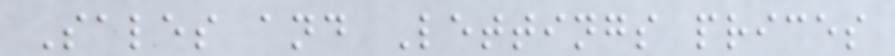Sales and Lettings prices
